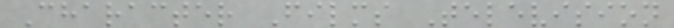Character Films Television
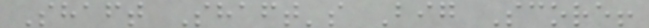Shaft Shaft's Big Score!
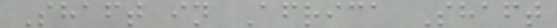Shaft in Africa Shaft
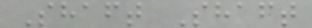Shaft Shaft
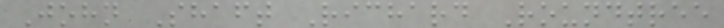John Shaft Richard Roundtree
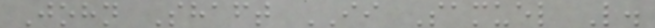John Shaft II Samuel L.
